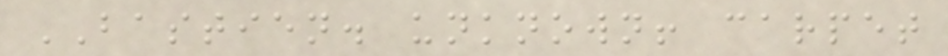BASTIEN. unknown! carpet
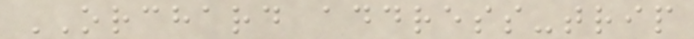ORCHARD address-trip
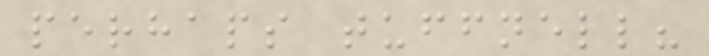perhaps tuffnell?
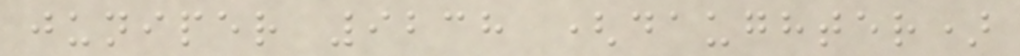juniper 9238 (daughter)
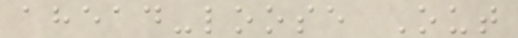ahead-loose Out
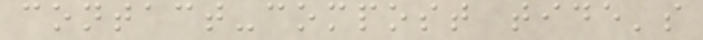contact-compost tide's
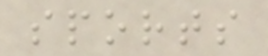sports
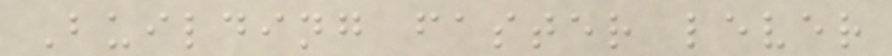Building faster lever
